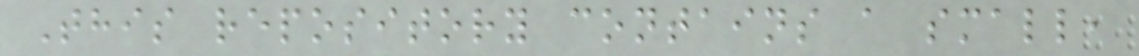This repository contains a small,
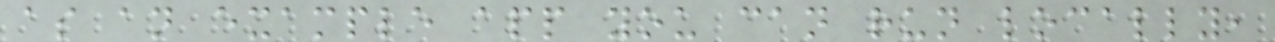as an example app you can run locally,
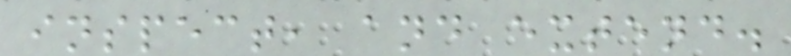inspect, and extend.
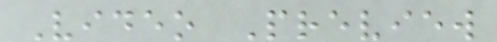Video Preview
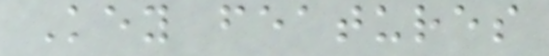Key features
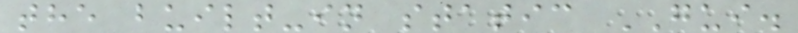the built-in static GUI.
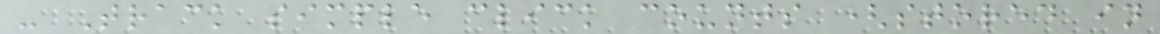- Track simple click counts (stored in
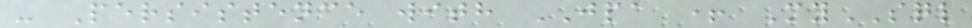- Persistence with JPA + MySQL
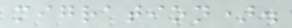migration).
